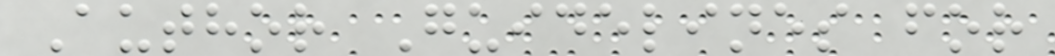Author Guidelines for
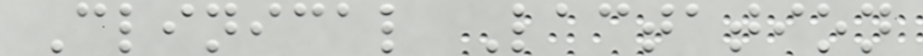Clinical Lactation
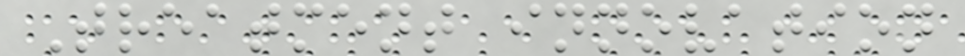Treatment innovation
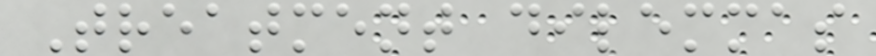Treatment dilemmas
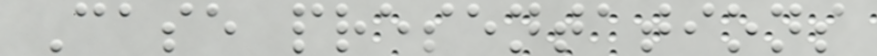Case presentations
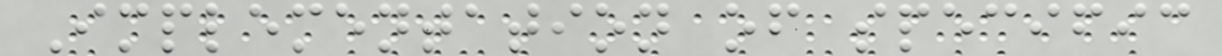Implementation of specific
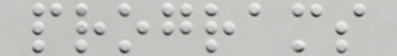programs
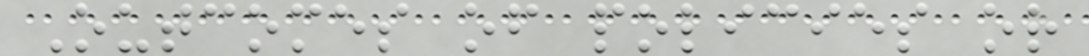Outcomes of policies or
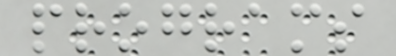programs
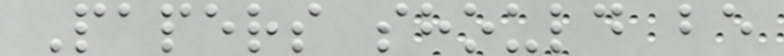Papers should be
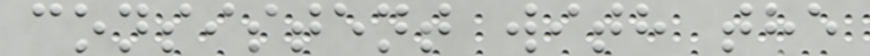consistent with the
